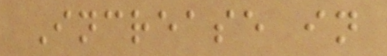Increase in
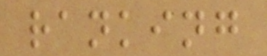ranking
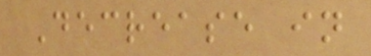Decrease in
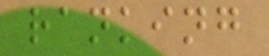ranking
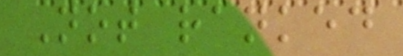Not ranked
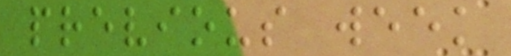previous week
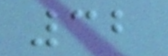32
